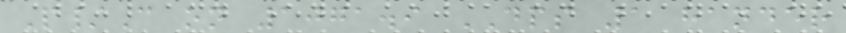P/C on 1071.9 DPS 1 hander
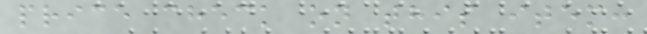price check on this item:
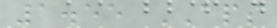1.55 APS
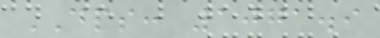DPS: 1071.9
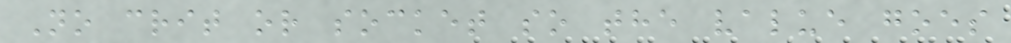No crit or socket so the value goes
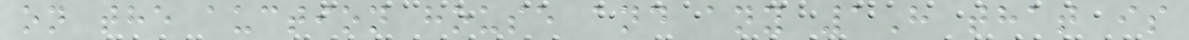on the auction house and any 1H that is
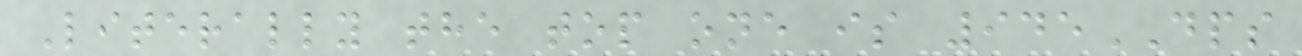Literally the top one is 945DPS
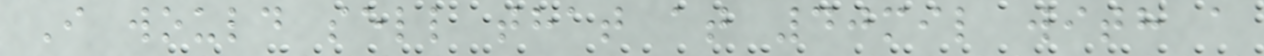I would sell that at 40mil with a
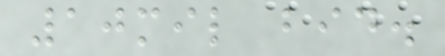10mil bid.
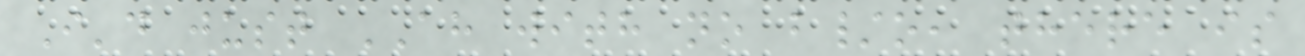I'd just AH with no b/o, there is
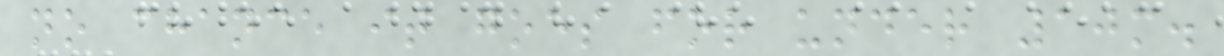no chance it goes for under 10m.
